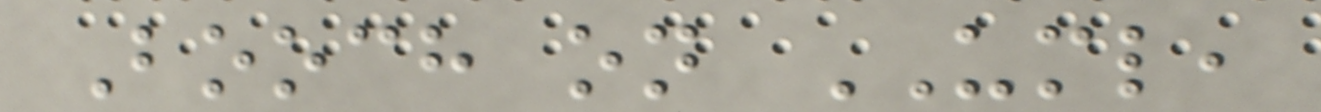Booch on UML,
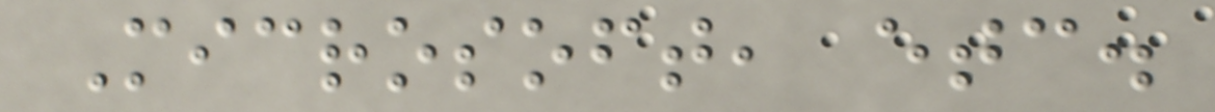Microsoft, etc.
